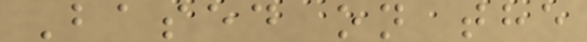Based on the
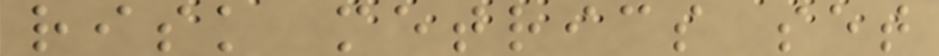risk metrics set
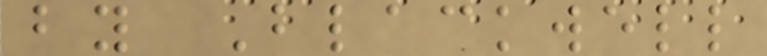by Blackwell
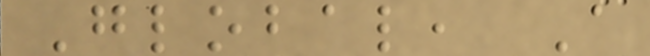Global, A
